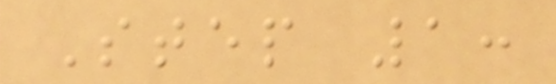Step 1:
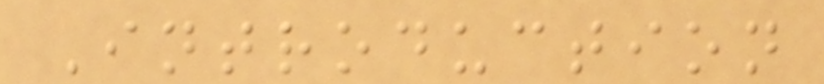Introduction
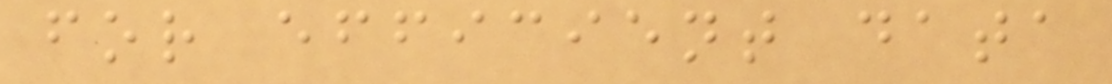for efficient data
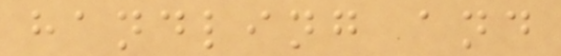handling and
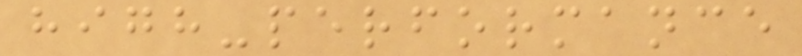high-performance
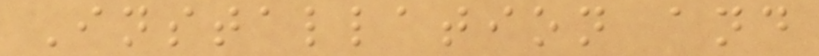Installation and
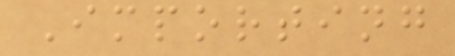Importing
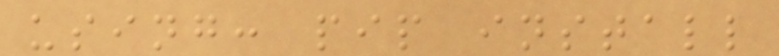using: pip install
